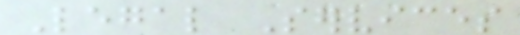Legal Services
